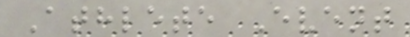Athlete Event
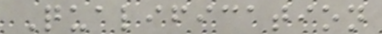Qualification
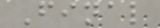Final
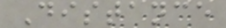Distance
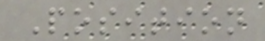Position
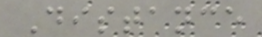Distance
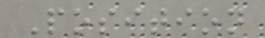Position
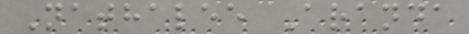Nathalee Aranda
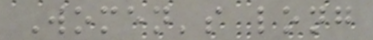Women's long
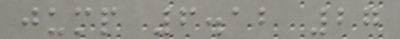jump 6.12 27
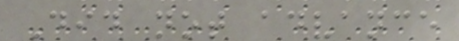Did not advance
